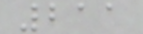211
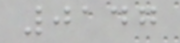0147
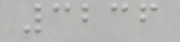3236
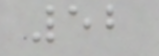52
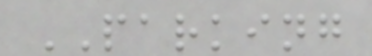PARKING
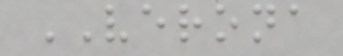VERONA
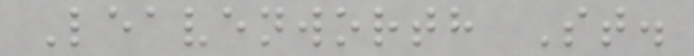Leavenworth St.
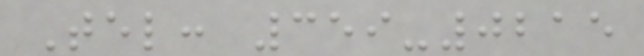Tel: 359-0215
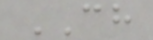CH
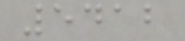5412
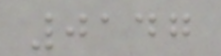0147
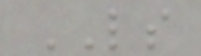LS
